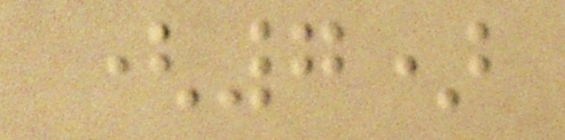(7)
